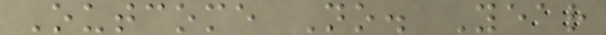Outcome No. Year
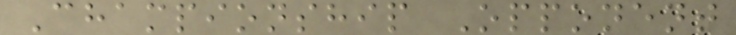Championship Opponent
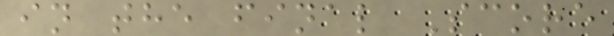in the final Score
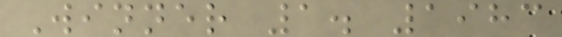Winner 1. 1983
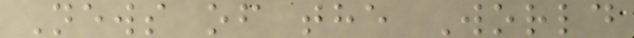News of the World
